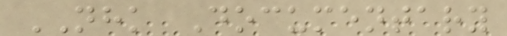NHK Documentary
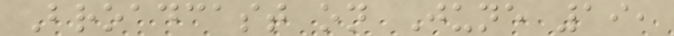Broadcast on June 19,
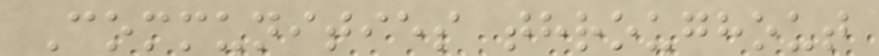Communities throughout
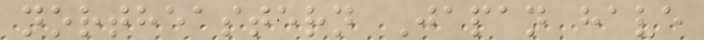northeastern Japan have
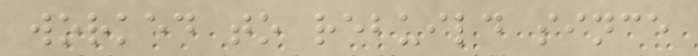worked to rebuild since
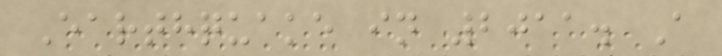Earthquake in 2011. A
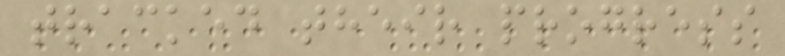tracked their progress
